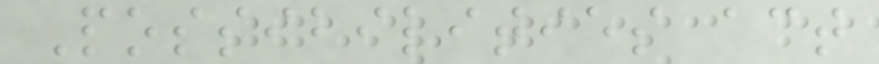Possibilities act
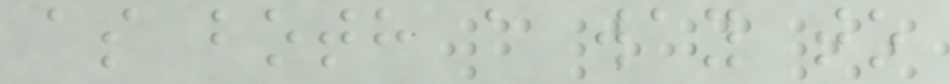as both a way to
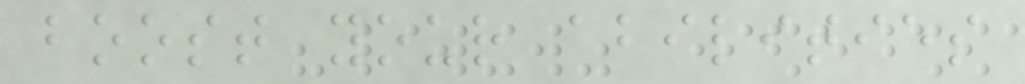boost your abilities
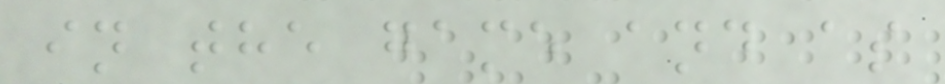in the game and as
